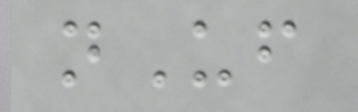nUf
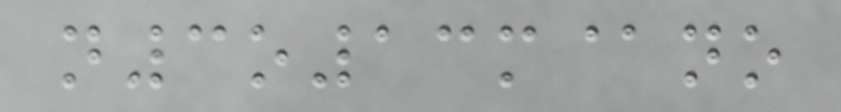n3o13m@no
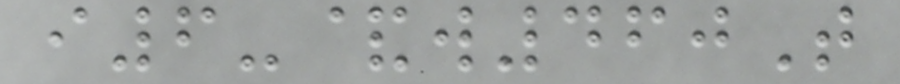i6-&w460T
